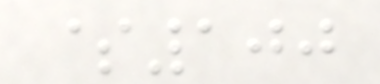$100
